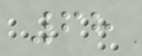68
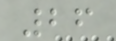26
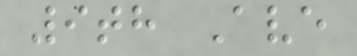9th Ave
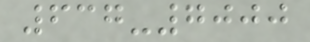637-7000
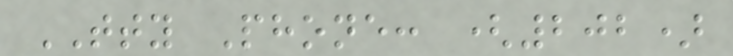TTY Phone: (202)
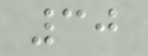30
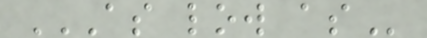AS LOW AS
